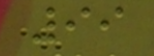99
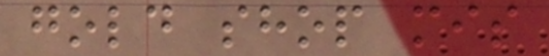gold shop mis
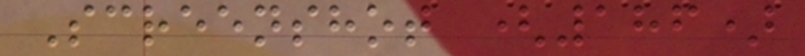Screenshot (186)
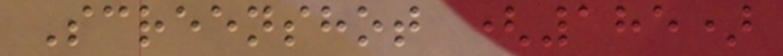Screenshot (185)
